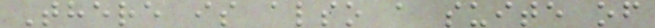There is also a suite of
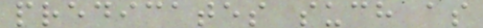predicates such as
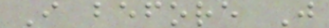I before J
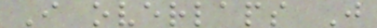I overlaps J
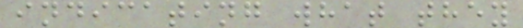indicating what they
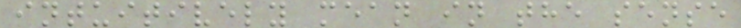intuitively mean in the sense
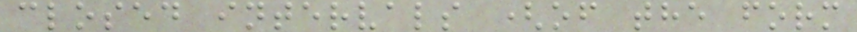closed intervals (of the form
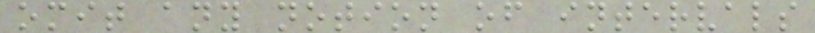omit any notion of intervals
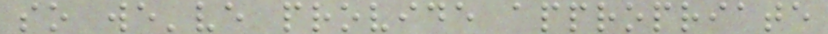so we've provide appropriate
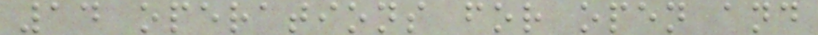14 operations for open and
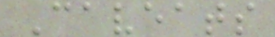Caveats
